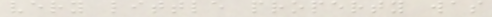very little property was
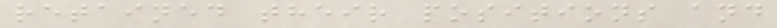retained their positions and
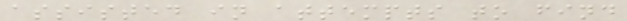assisted in attempts to find
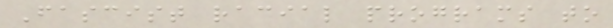Fascist racial programs to
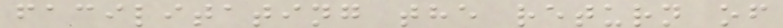facilitating the return of
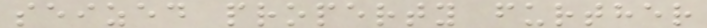seized property further
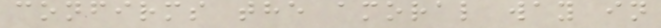confirms the amoral way in
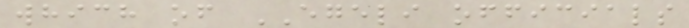which of EGELI officials
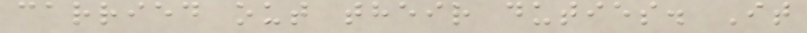carried out their duties. It
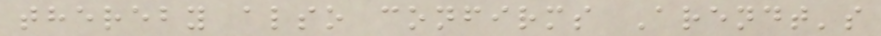thereby also confirms Arendt's
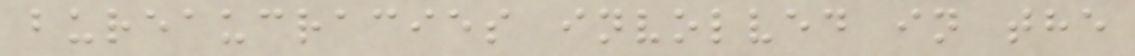bureaucracies involved in the
